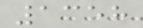1358
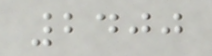2400
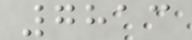7813
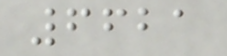6621
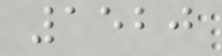1520
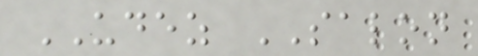UDEZ SALON
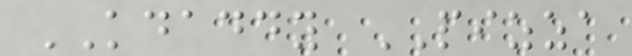KDADDY PIZZA
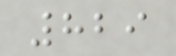829
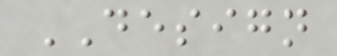DESIGN
